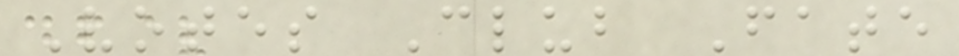Votes Club Fate
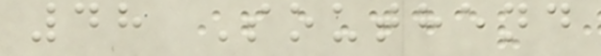48 Southend
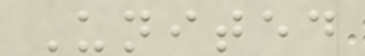United
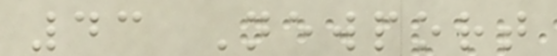43 Newport
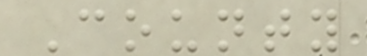County
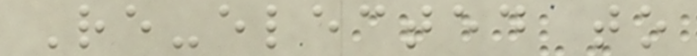Re-elected to
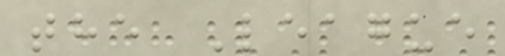the League
